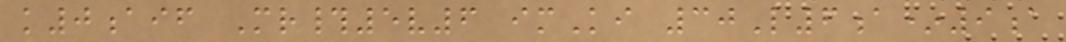k0aif Mr#5v6 imKi 30L6a*9a
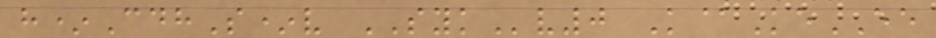h*CdhS*v SYKv0 K@KeEE
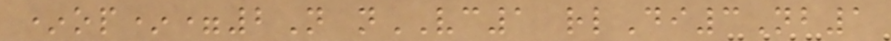*op*=2N nVC1 rlDi3Nb1
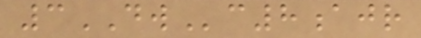3DWc8ajr
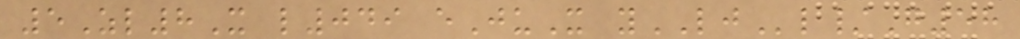5Zl8X l049 eJuX yLJl/G58
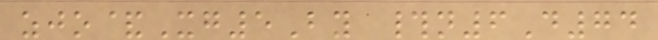zjo&Xg5By #n6D74
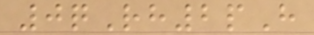0qRh2pH
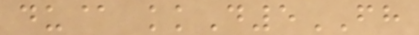du@ kkD5FH
